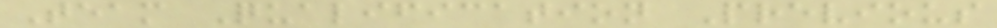Team Qualification Previous
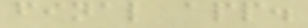final app.
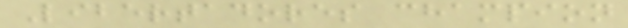Libertadores champion
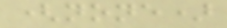(none)
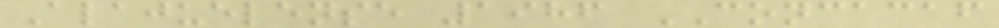Alajuelense 1986 CONCACAF
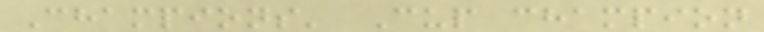Champions' Cup champion
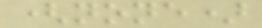(none)
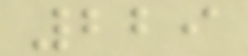229
